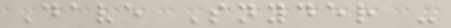Dave Snyder -
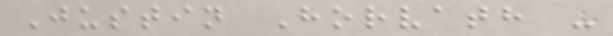Justin Horvath -
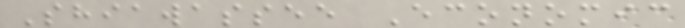Shiawassee Economic
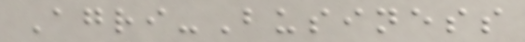Agri-Business
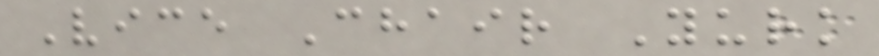Vice Chair Yurk
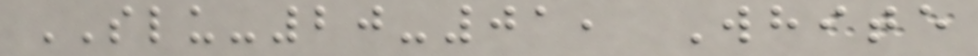SLU-20-01, White
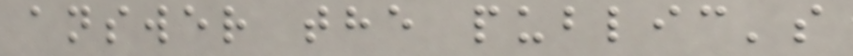answer the public's
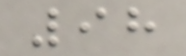98
